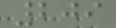209
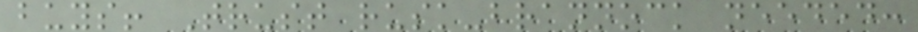buys! Trust rusk-brannock needed:
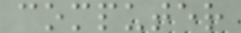computer
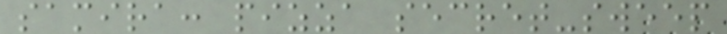samira: pizza secret-sweep
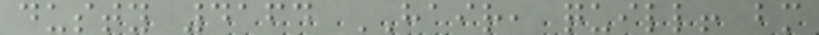dusty 4164 HAIR, quill! bm
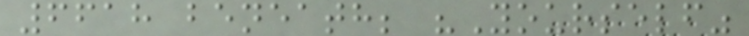6618 beneath; "Yourself"
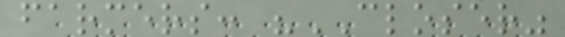farmers: "CLOSER"
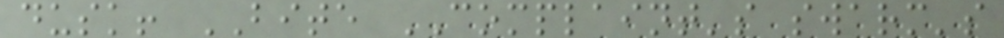dusk! BITE COMPLAINT's swarm's
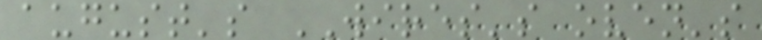august's WIRES's oven's
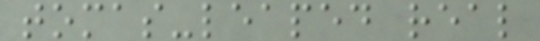tomas-leaped real
